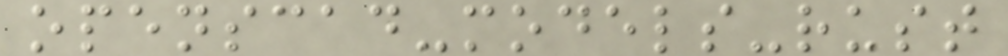openscad-models-rust
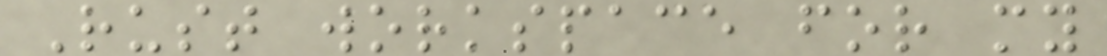Rust workspace for my
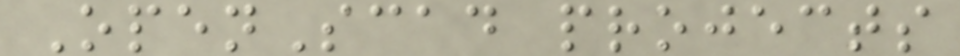OpenScad projects
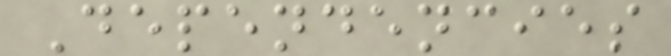Dependencies
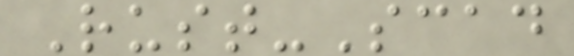Rust-Scad
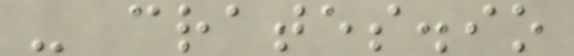- crates.io
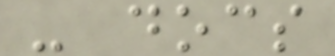- docs
